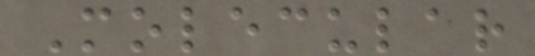Molecular
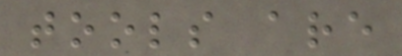tools are
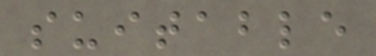suitable
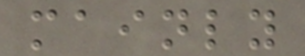mainly
